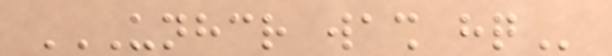UNHCR WASH HQ
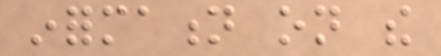information on the
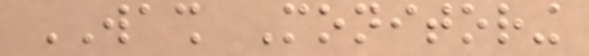WASH Monitoring
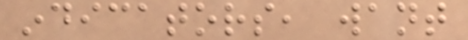indicators, want
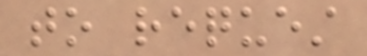to request
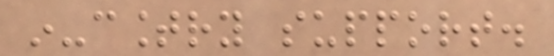in-country support.
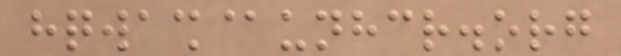hqwash@unhcr.org
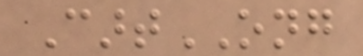CartONG
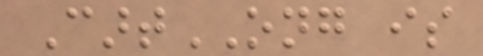CartONG is
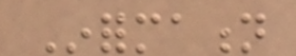Information
